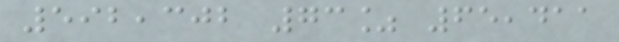592,302 73% 65,411
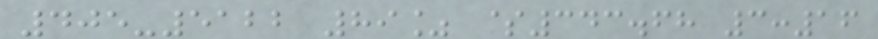405-5122 89% $343.68 3:16
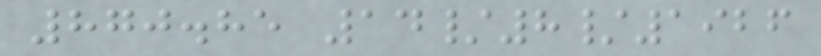870.85 14/8/1926
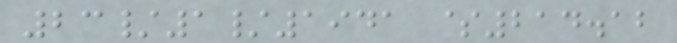23/1/1941 $214.12
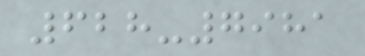628-7981
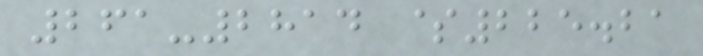261-2814 $225.21
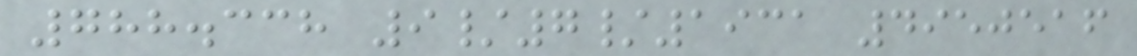788.338 9/7/1931 4950516
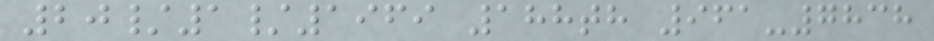20/1/1969 188th 961-7838
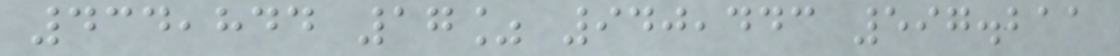434,844 17% 940,443 597.211
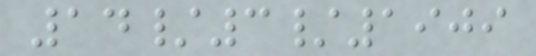14/3/1909
